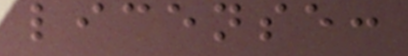license:
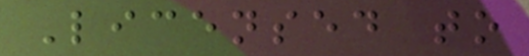Licensed to
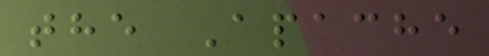the Apache
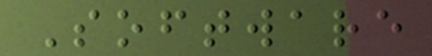Software
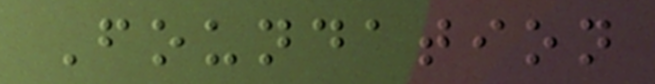Foundation
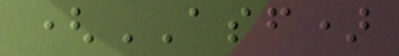(ASF)
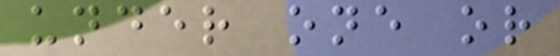under one or
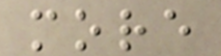more
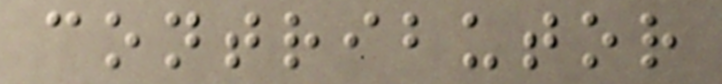contributor
